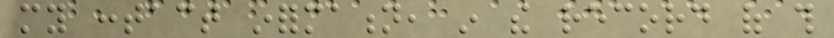my contact information, in the record of this
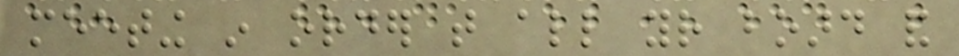meeting in order that all your board and
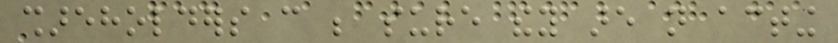shareholders can be sure they are not acting
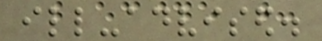ill-advised.
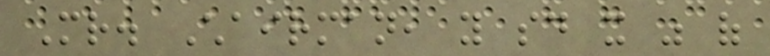Mr. Chairman, you said it was of
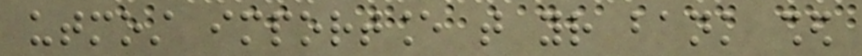utmost importance that your bank shed
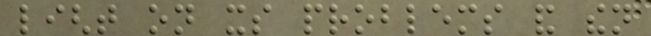light on its problems and then
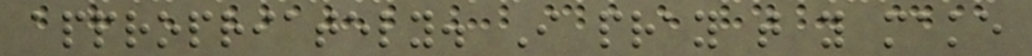appropriately. I pray that you make
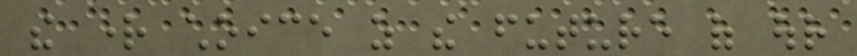the right choice as the future of our
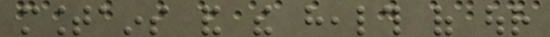mountains and the health of our
